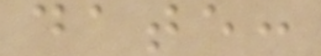date:
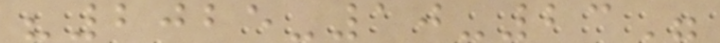"2025-10-23"
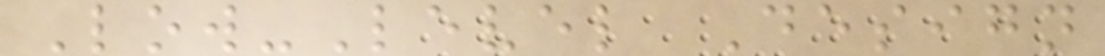Low-Level Design
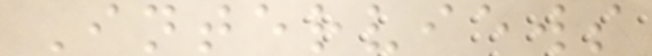Interviews
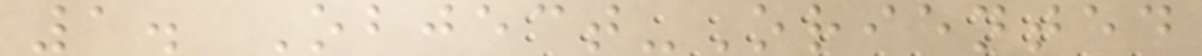1. Object-Oriented
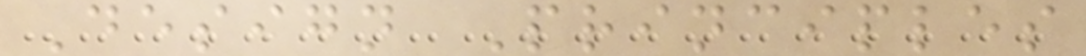Design Principles
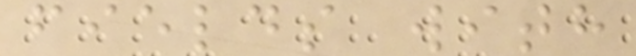fields with
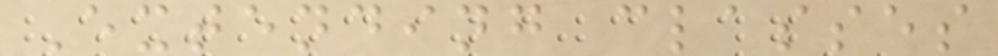Extending classes
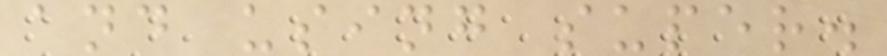and using super.
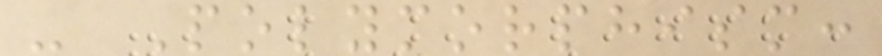- Polymorphism:
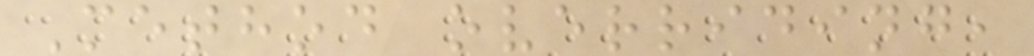Method overriding,
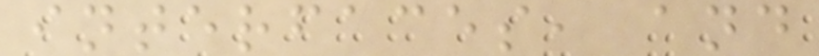interfaces, and
